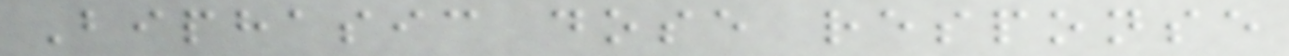Biphasic dose response
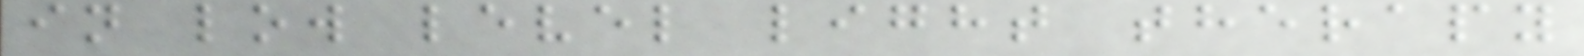in low level light therapy
